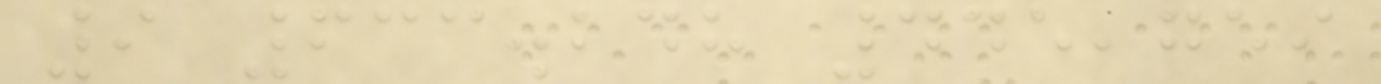9 633.248 445,759
